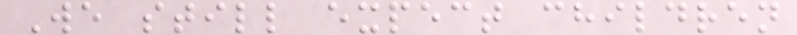We still expect children
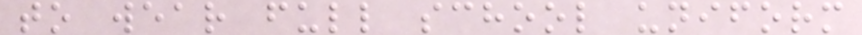to wear full school uniform
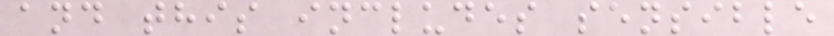and this includes sensible
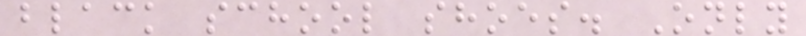black school shoes. Only
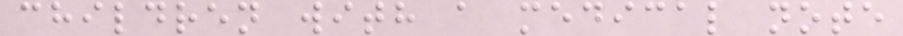children with a medical note
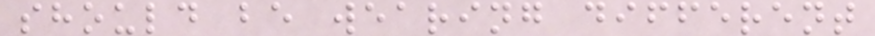should be wearing different
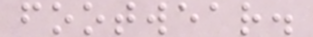footwear.
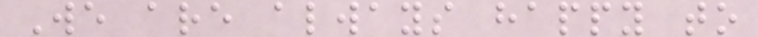We are always happy to
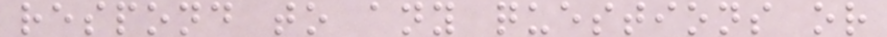respond to any questions or
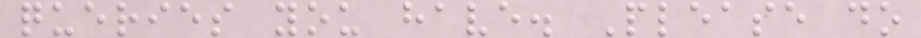queries you have. Please do
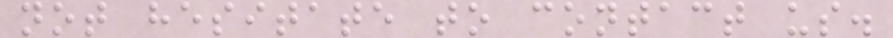not hesitate to contact us.
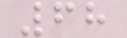68
